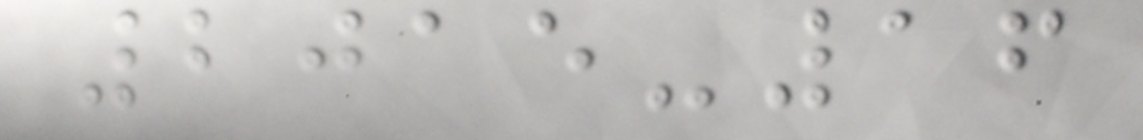2015-16
